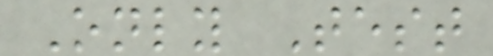Only Test
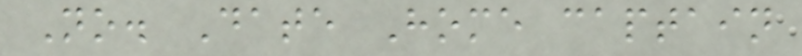No. Date Home captain
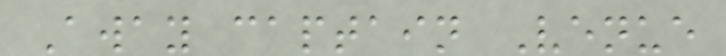Away captain Venue
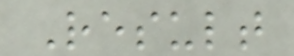Result
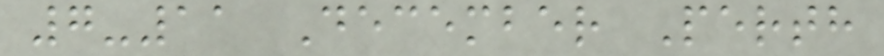7-11 December Perth
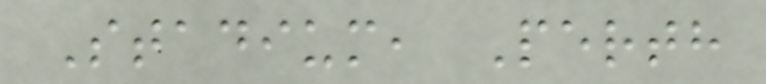Stadium, Perth
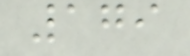179
